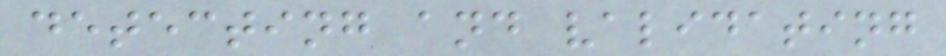detecting and validating
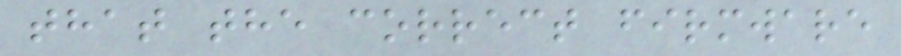that the correct firmware
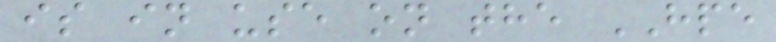is in use on the HPE
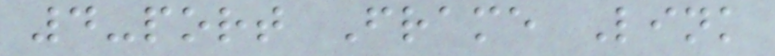4-port Frame Link
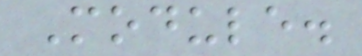Module.
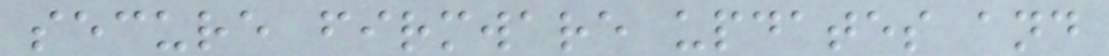secure firmware updates and
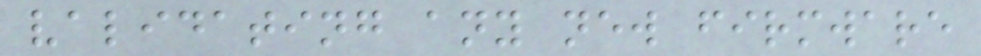validating any new firmware
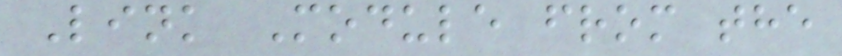Link Module from the
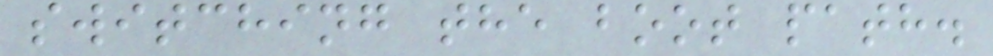switching the boot path.
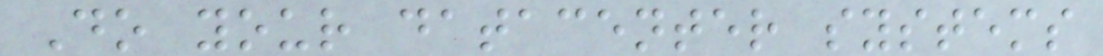Do your datacenter systems
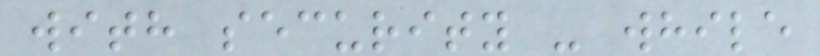with security - while
